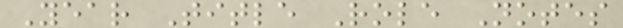Year Title Role Notes
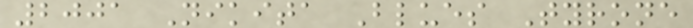2001 Nikita Blues Tyrone
